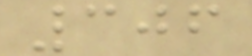306
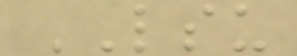LSU
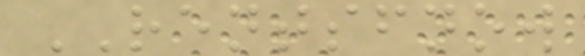RENTSFNOW
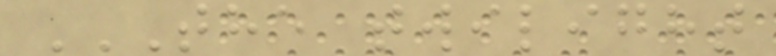THE TWILIGHT
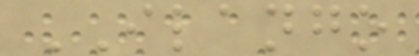ILANGO
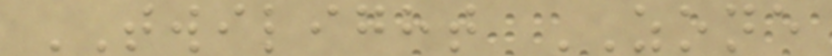TWILIGHT ZONE
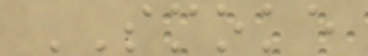SMOKE
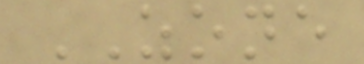ZONE
